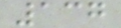137
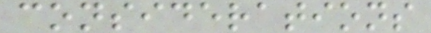considerations
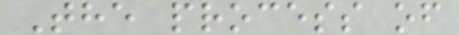The process of
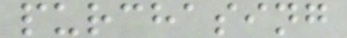purchasing
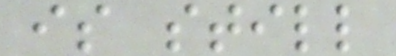is still
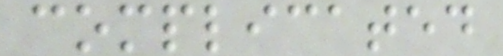complicated
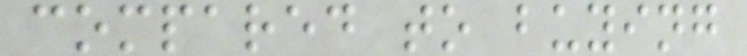compared to buying
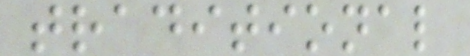traditional
